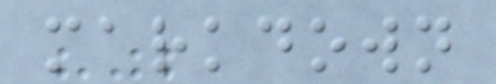markdown
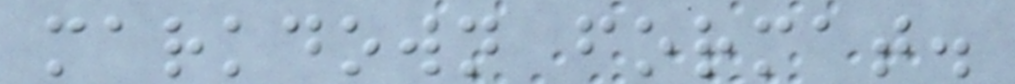markdown format.
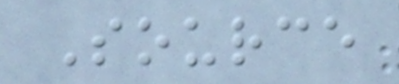Source
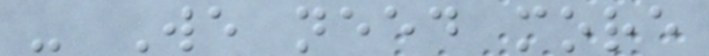- We need more
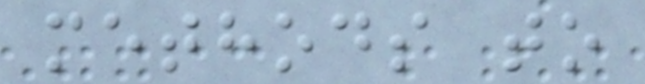methods to
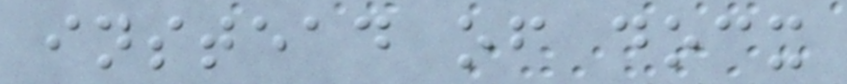instead of docx
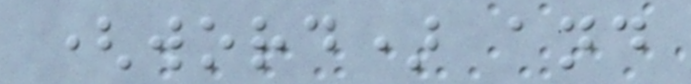(word) and
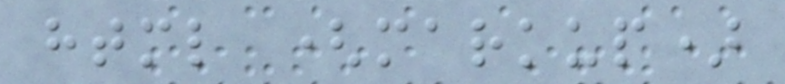html (markup)
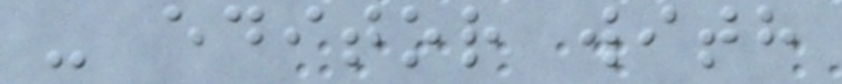- editor with
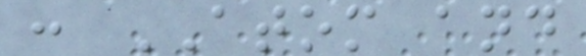: ATOM and
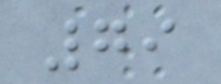79
